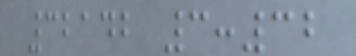32142 3:32
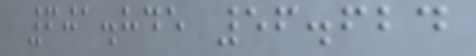601.845 56.624
